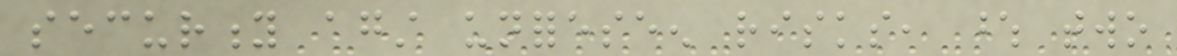security against unforeseen risks, whose two
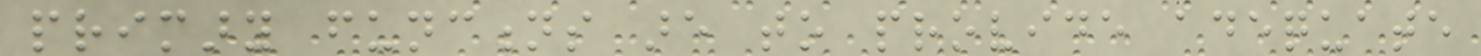primary functions are to provide adequate
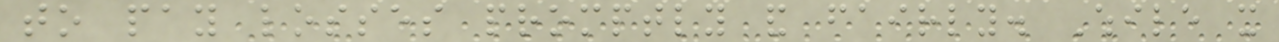to pay losses promptly and fairly. While it
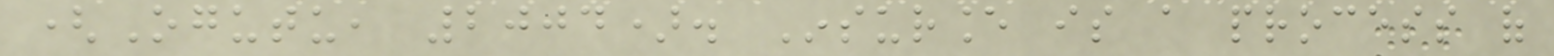(Ogutu, 2004). Insurance is a process of
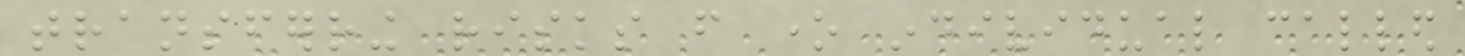transferring risks from one individual called
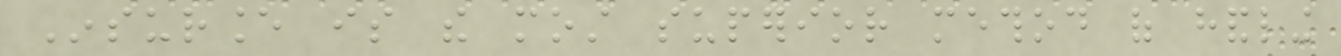Insurance is the most superior method of handling
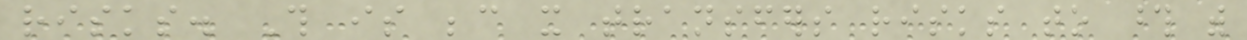risks. This is because it transfers risks to those with
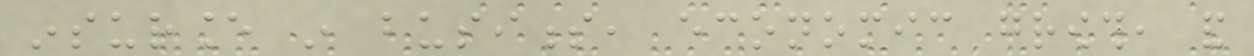insurance in business, economic growth, and
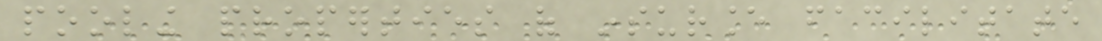pooling properties of insurance facilitate
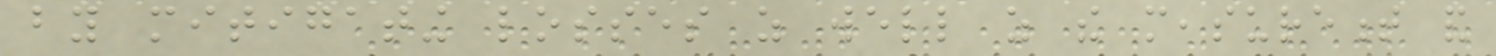by mitigating losses as well as the measurement and
